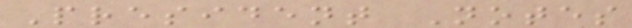President Notes
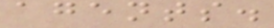agents.
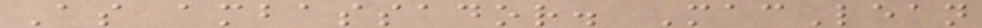As ambassador. MacLean
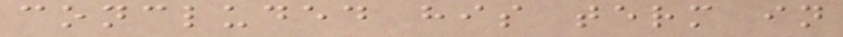concluded his term in
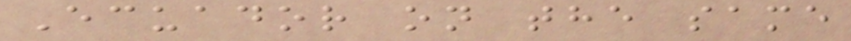Ecuador on the same
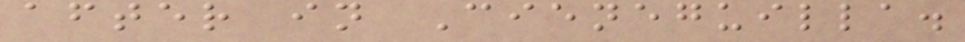after in Cieneguilla.
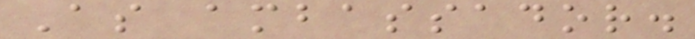As ambassador.
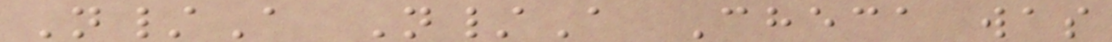N/A N/A Checa was
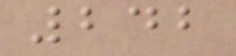242
